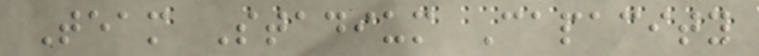Team Stadium Capacity
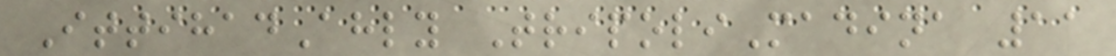IttihadAhly TripoliMadina 11
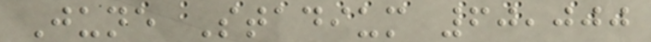June Stadium 60,000
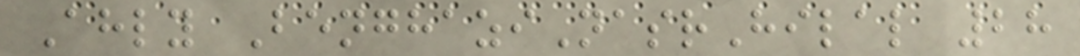Ahly BenghaziNasrHilal 28
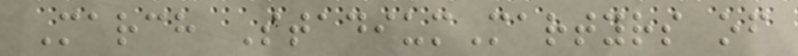March StadiumMartyrs of
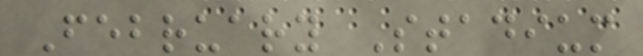February Stadium
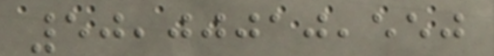50,00010,550
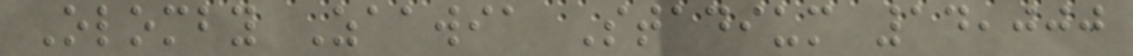Olomby Zaawia Stadium 14,000
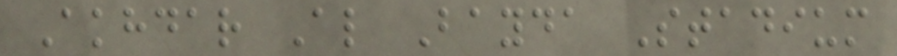Akhdar Al Bayda Stadium
